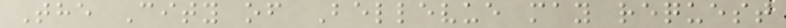The City of Bellevue may request
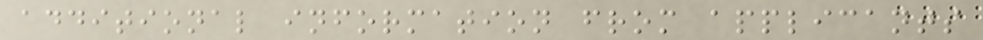additional information from applicants
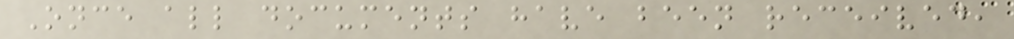Once all documents have been received,
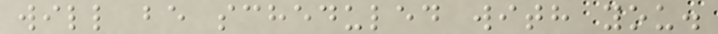will be scheduled with you.
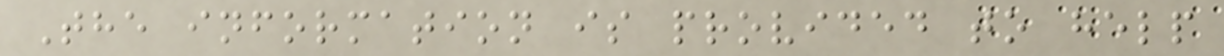The information is provided to help
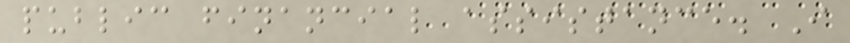public financial assistance. I
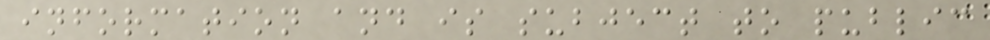information and is subject to public
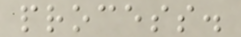process.
